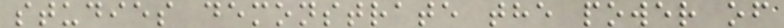studies demonstrate the power of
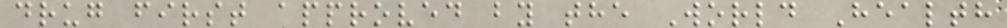drug first approved by the World Health
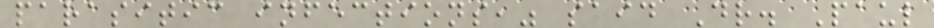parasitic infections," said Dr. Paul
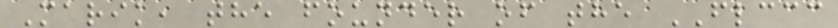Marik, the founder of the FLCCC
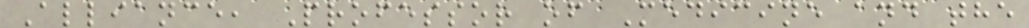Alliance, Professor of Medicine and the
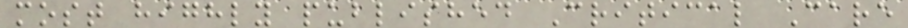most highly published Critical Care
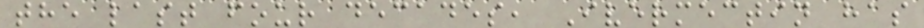the last four decades, Ivermectin has
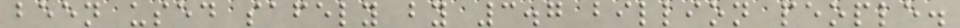been used safely by 3.7 billion people.
